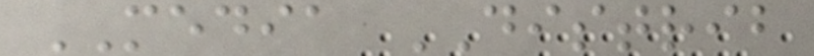MEDIA DISTRIB
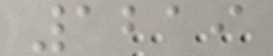1219
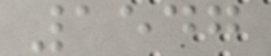1547
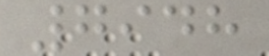7948
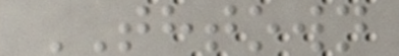THTOWN
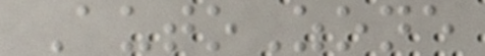AutoZone
